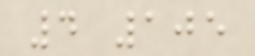4 105
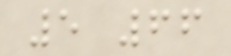5 66
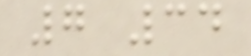7 34
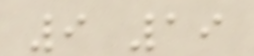9 19
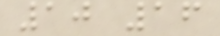10 16
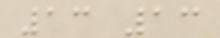13 13
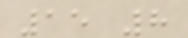15 8
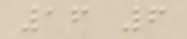16 6
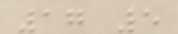17 5
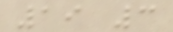19 3
